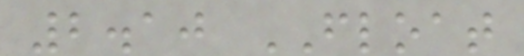2.10 FLOAT
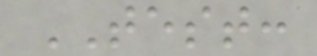TEST:
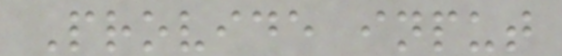Provide input
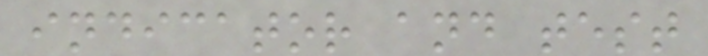indicator and test
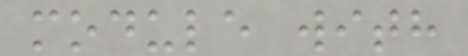module with
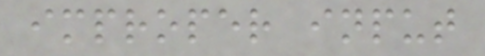improper input
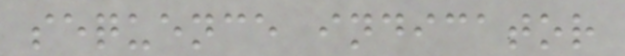sequence indicator
